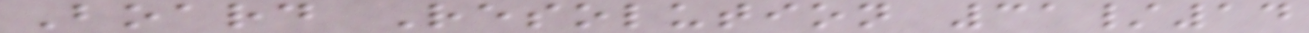Board Resolution 31/14
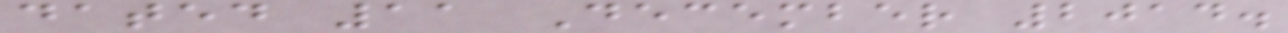dated 11 December 2014.
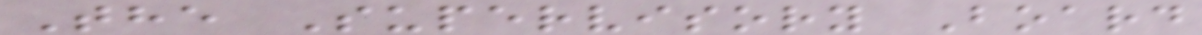The Supervisory Board
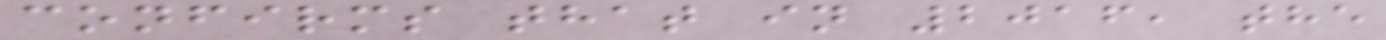confirms that in 2016, the
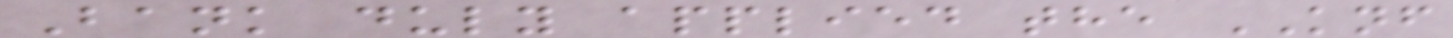Bank duly applied the KNF
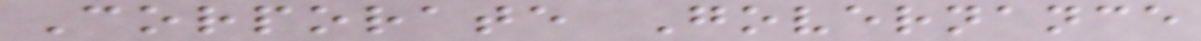Corporate Governance
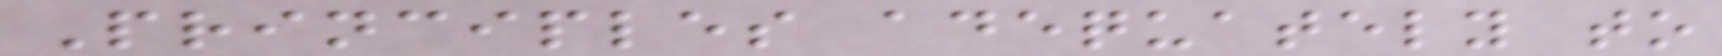Principles adequately to
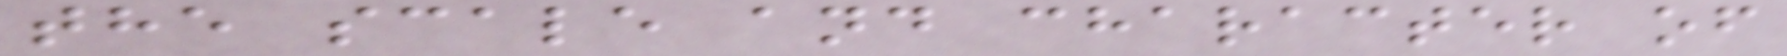the scale and character of
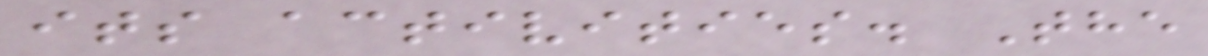its activities. The
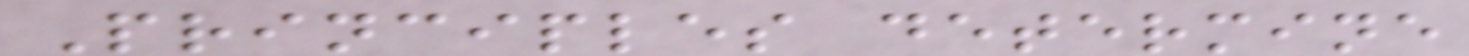Principles determine
